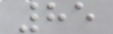85
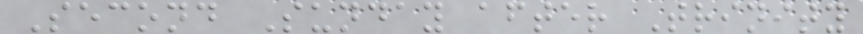Second Sunday after Trinity
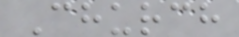Church
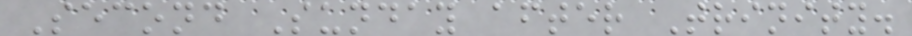Second Sunday after Trinity.
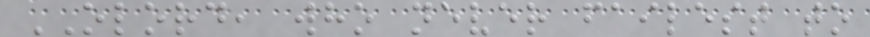OLORD, who never failest to
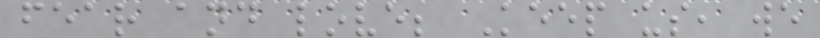fear and love; Keep us, we
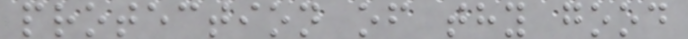protection of thy good
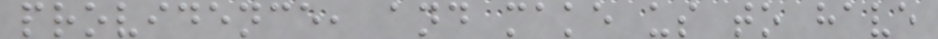providence, and make us to have
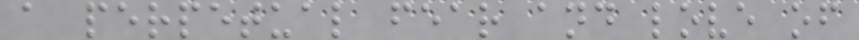a perpetual fear and love of
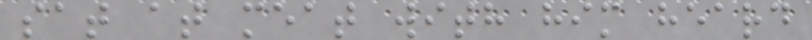sat at meat with him heard
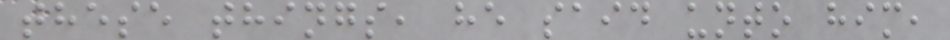these things, he said unto him,
